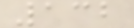132
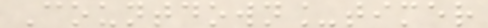Countdown_timer
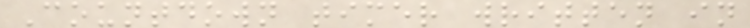Countdown timer written in
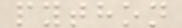python
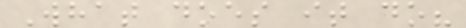What does it do?
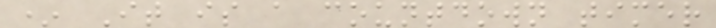* It is a countdown timer
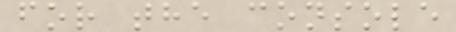for the console
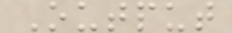Output
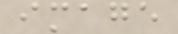image
